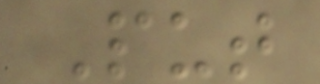Put
